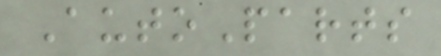AutoParts
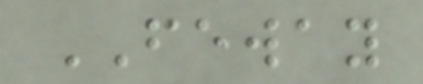FEWAY
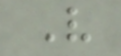V
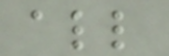all
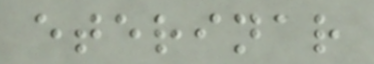eterinar
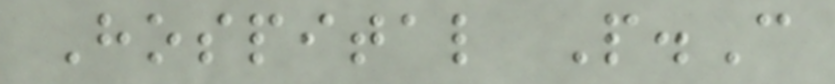Hospital P.C
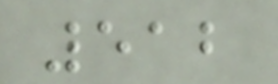512
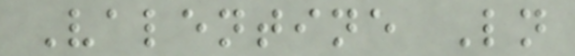Valentine Ln
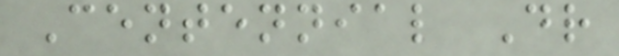Centennial Dr
